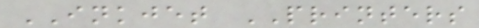INKJET PRINTERS
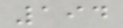194
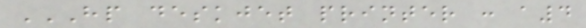HP DESKJET PRINTER : A4
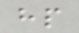hp
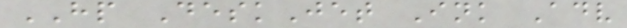HP DeskJet Ink Adv
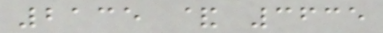2135 & 3635
